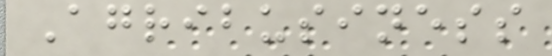Agribusiness
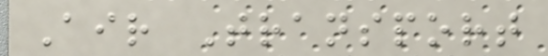Air Transport
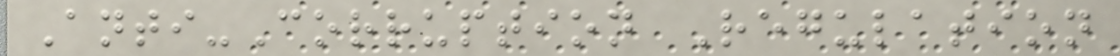Anti-Corruption Regulation
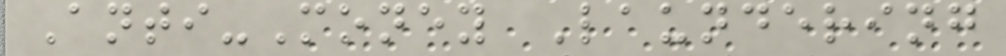Anti-Money Laundering
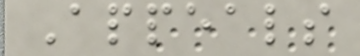Appeals
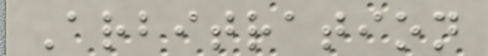Arbitration
